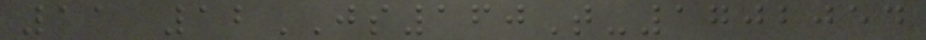11 12JS160T-1702054
